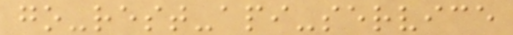go-rest-api-service
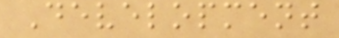Development
